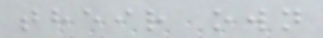their own
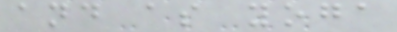and as yoga
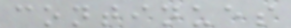continues
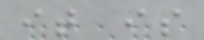it is
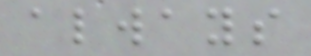always
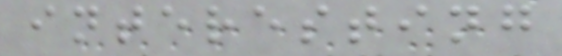interesting
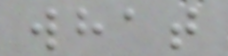what
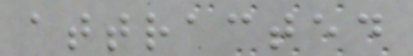attracted
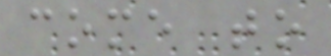come to
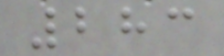283
